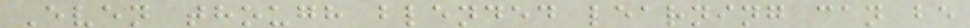Even though blended learning can be
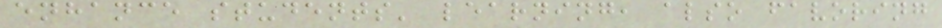enhance students' learning, also favoring
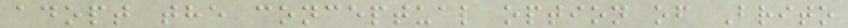adopt the conceptual option of Brito
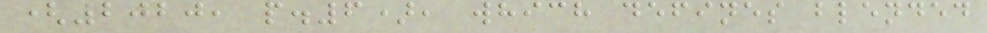(2020, p.6), which defines blended
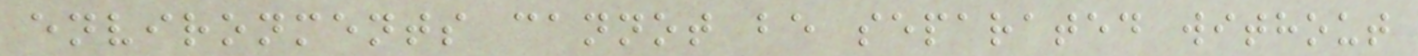environments cannot be separated without
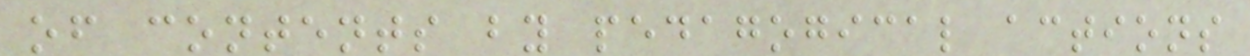of contents by pedagogical actions
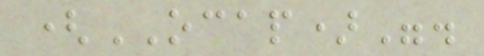(OCAP)".
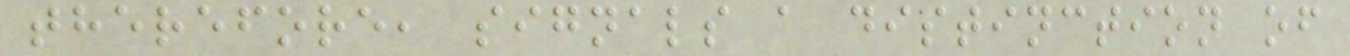therefore, signals a distinction of
